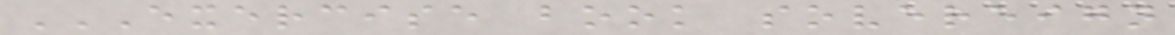EXERCISE BOOK SOVEREIGN
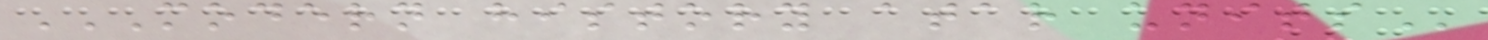MODERN HISTORY ATAR UNITS
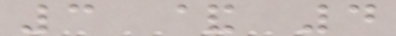3 & 4
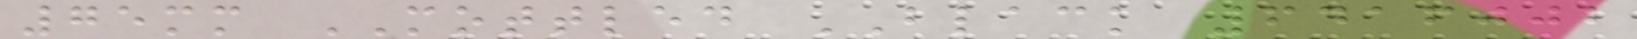75mm MOTTLED BLACK 6416002
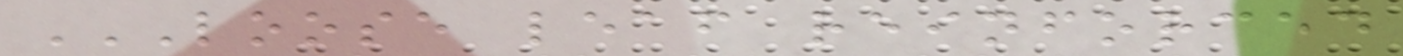LOOSE LEAF REINFORCED
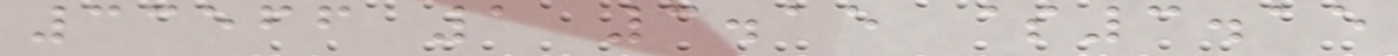33566 1 3.15 $3.15
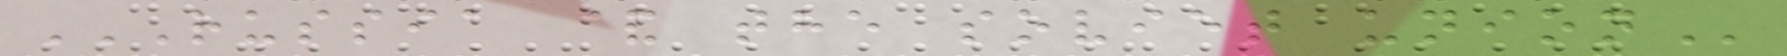RUSSIA & THE SOVIET UNION
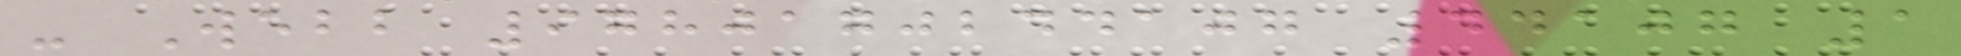- Webb 9780170244107 44107 1
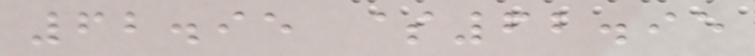62.95 $62.95
